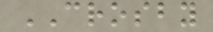CROSBY
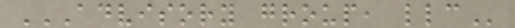ADVISORY GROUP, LLC
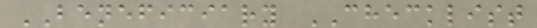BENEFICIARY CHECKLIST
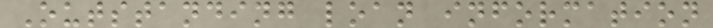Outstanding loan information
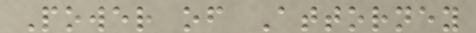Power of Attorney
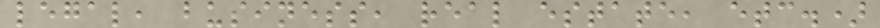legal, business, real estate, etc.)
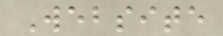Website
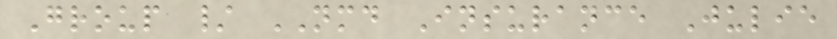Group / NMD Insurance Julie
